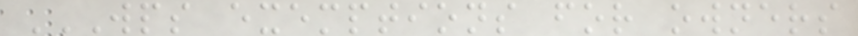WPS EXEMPTIONS FOR OWNERS
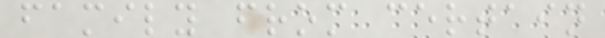family from certain
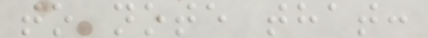to note that:
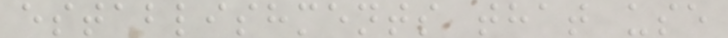establishments that use
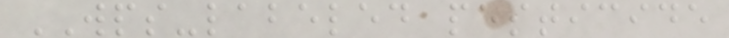WPS-labeled pesticide
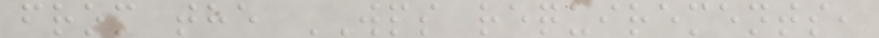from the WPS requirements,
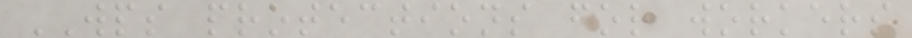WPS protections for workers
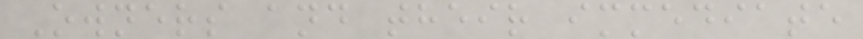Owners and their immediate
